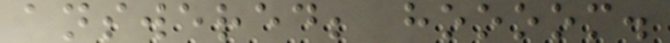answered; hoooom.
